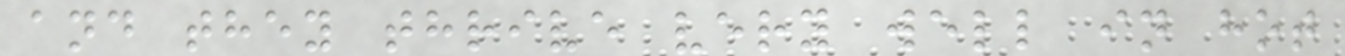and they thrive very well in hot
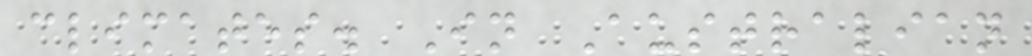climates. In Australian
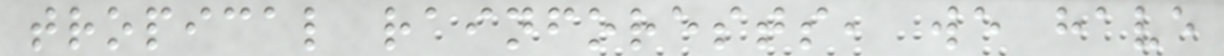tropical rainforests, we have
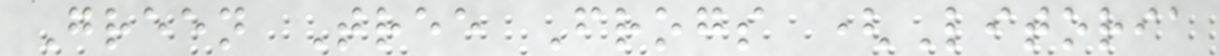Green Tree Frogs (Litoria
